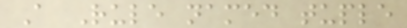A Rule named tuple
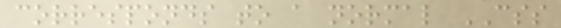corresponds to a normal CSS
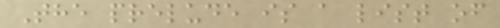The prelude is a list of
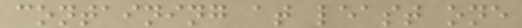containing at least one
